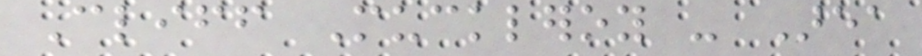Cliff Muckleroy - Area
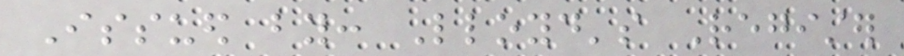Issued by: Lloyd's Register
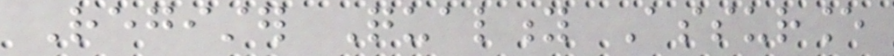Register Quality Assurance
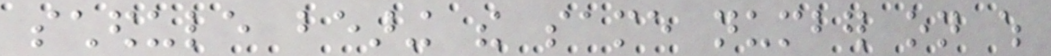schedule bearing the same number on which
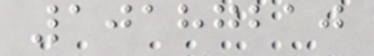10187210
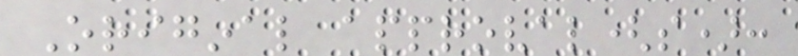Original approval(s):
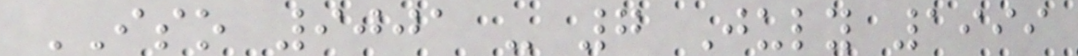ISO 9001 - 7 July 1999
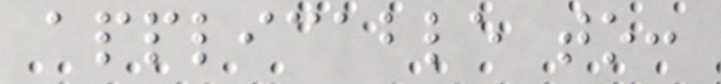applicable to:
